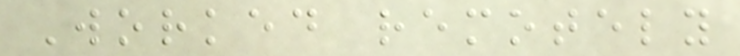Worked remotely
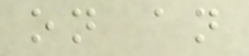on an
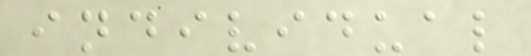individual
